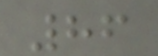86
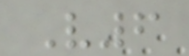V6
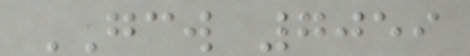GCW 7059
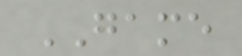GAME
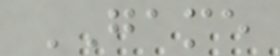GAME
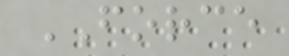FORCE
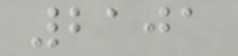2101
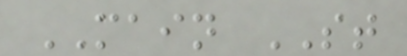MAIN ST
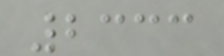2333
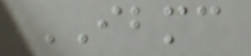IBMC
